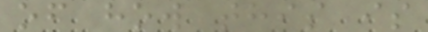of how this is
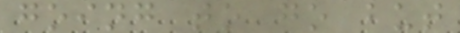going to go but
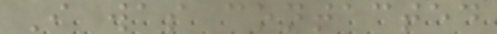I was contacted
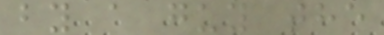by a guy the
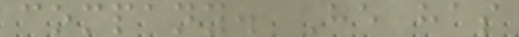company. He has
